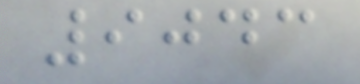9043
